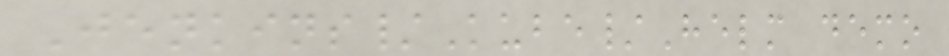Jenkins/Kube/Helm demo
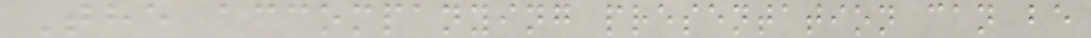The accompanying presentation can be
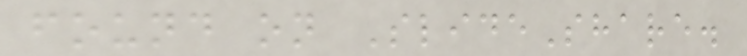found on SlideShare.
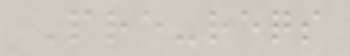Pre-reqs
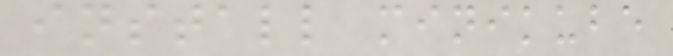install minikube
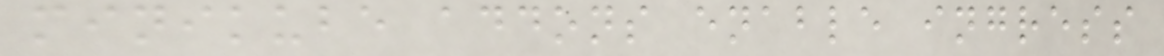minikube addons enable ingress
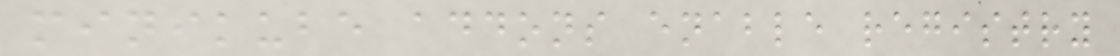minikube addons enable registry
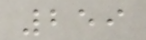259
